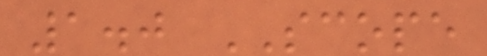1.0 SCOPE
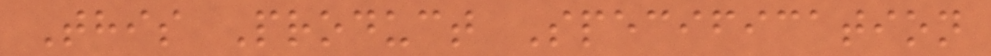This Product Specification
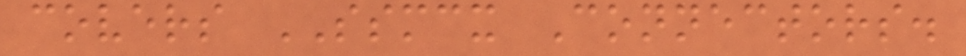covers SSMCX Connectors.
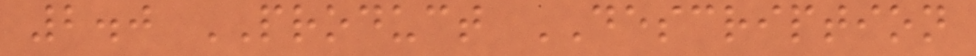2.0 PRODUCT DESCRIPTION
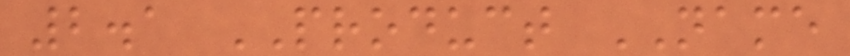2.1 PRODUCT NAME
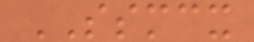SSMCX
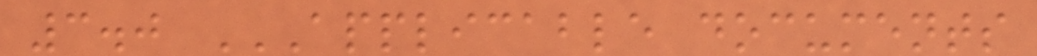3.0 APPLICABLE DOCUMENTS
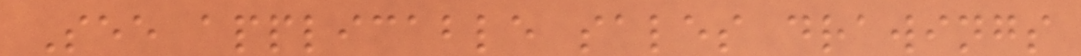See applicable sales drawings
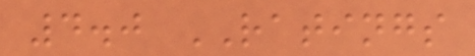4.0 RATINGS
